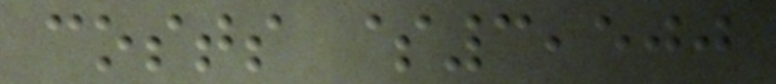costs $3,500
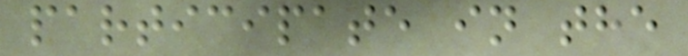participate in the
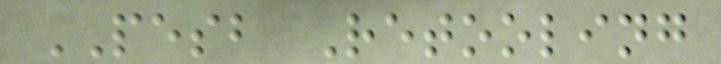PESB Retooling
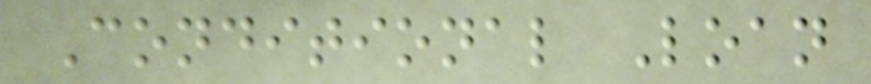Conditional Loan
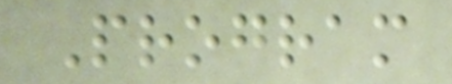Program
